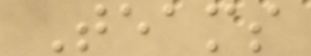Teams
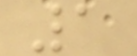1
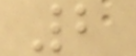2
